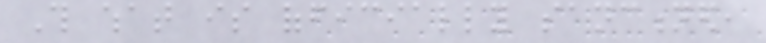This what is officially sanctioned,
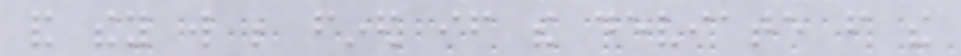and they will be fined if the deviate from the
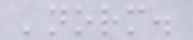'norm.
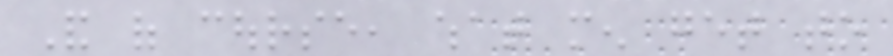And of course, what men get to
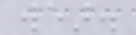wear.
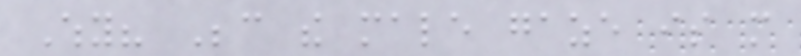Why? Because the male gaze is more
